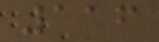116
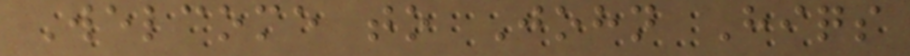Welcome to John Hiqs
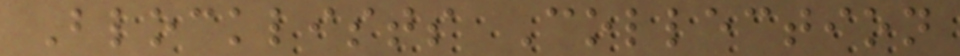Blocklists Collection
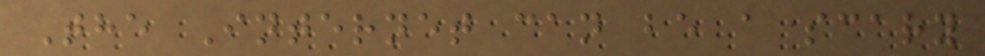The Internet can be a scary
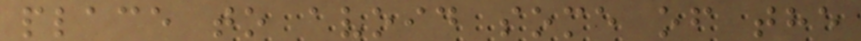place to avoid some of the
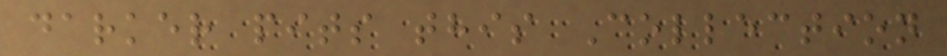darker pits this Collection
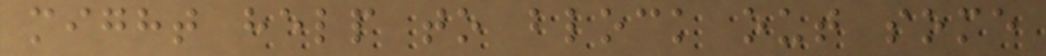might help to block out some
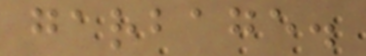garbage.
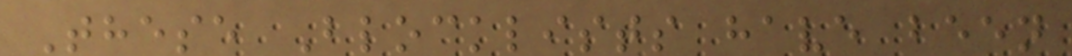These Blocklists have been
